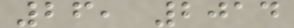26, 2014
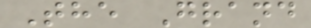The Grand
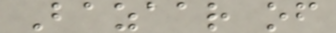Bazaar of
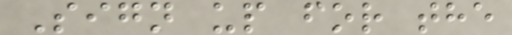Sign up for the
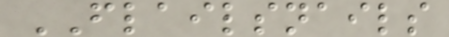FLAILSNAILS
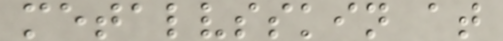metalvsskin at
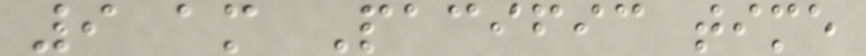9 am Pacific time
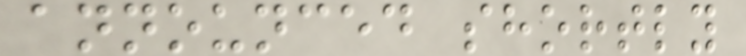announced shortly
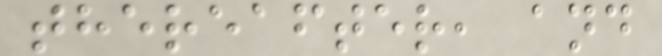thereafter, and
